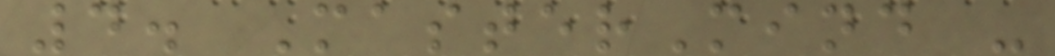4. MasterMind -
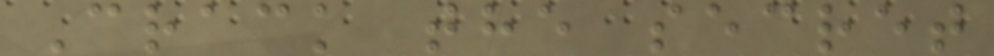Crack the secret
